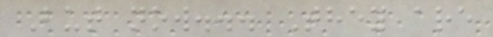But now... They are
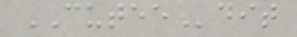CUTEEdit
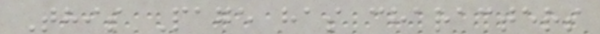This Page has characters
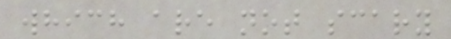which are not scary
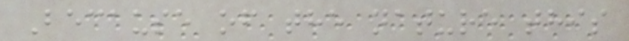Because of the nature this
